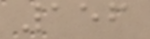156
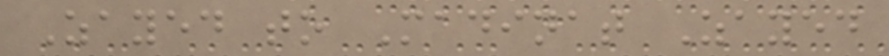Zayed to Madinat Zayed
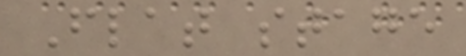Flat stage
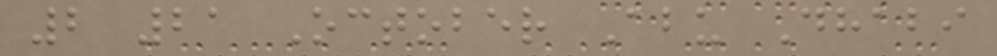2 21 October Abu Dhabi
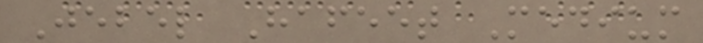Jebel Hafeet Medium
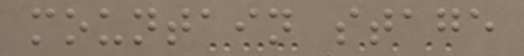mountain stage
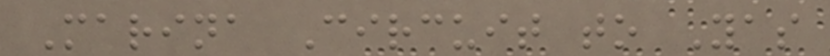Marina Circuit to Yas
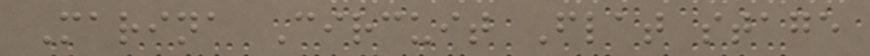Marina Circuit Flat stage
